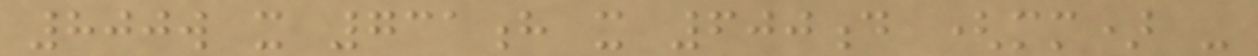800w x 731h x 600d (mm) -
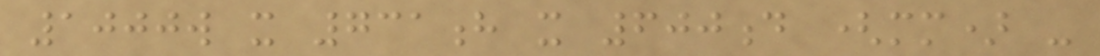1000w x 731h x 600d (mm) -
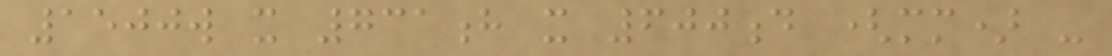1500w x 731h x 600d (mm) -
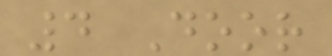4 Door
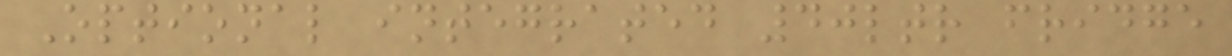Optional integrated 40ltr fridge
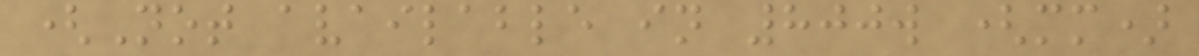(Not available in 800w (mm)
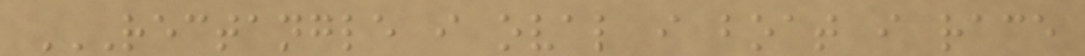RECTANGLE I OVAL I BOAT I RACE
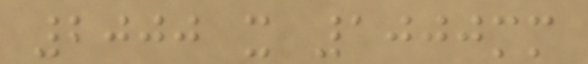2000 x 1000mm
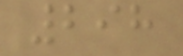298
